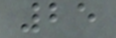25
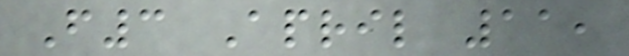F3 April 11,
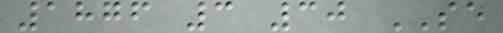1876 3 30 SE
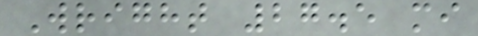Wright 27.5 mi
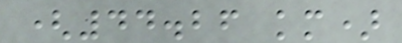(44.26 km)
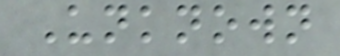Unknown
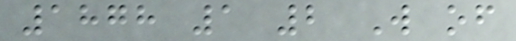1878 1 2 W of
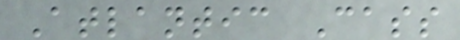Atlantic Cass
